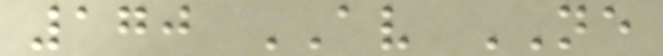170 AV NE
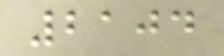2104
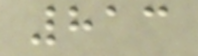813
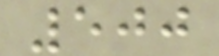500
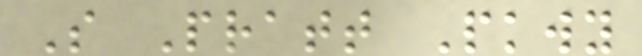S Pratt Pkwy
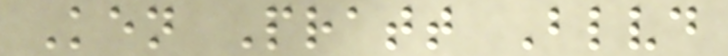Ken Pratt Blvd
